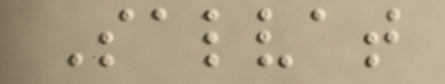Salvat
